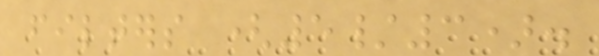filters (5/3).
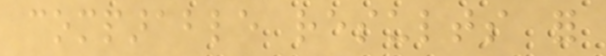comparable results for
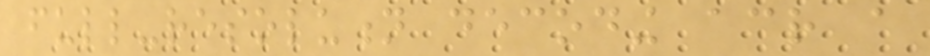full-resolution decoding across a
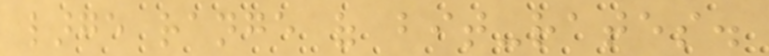large range of bit-rates.
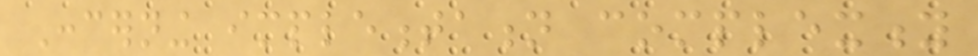Concerning implementation complexity
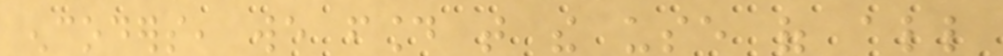encoders, we found that the use of all
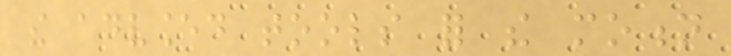the advanced tools for the motion
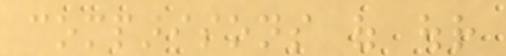comparisons of our
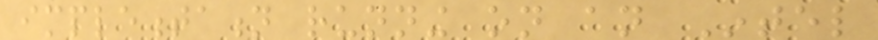implementation running on an Intel
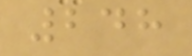248
